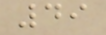49
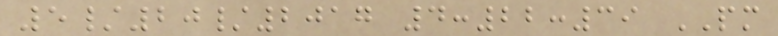5/20/2017 4:22:39 PM
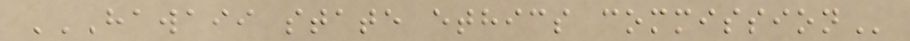HAWAII STATE ETHICS COMMISSION
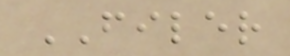FILER
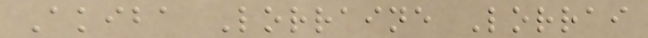Akiba Lorraine Lorrai
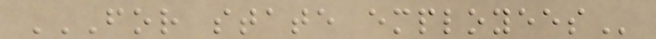FOR STATE EMPLOYEES
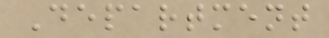Department
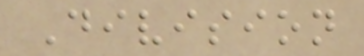Division
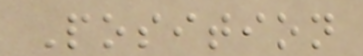Position
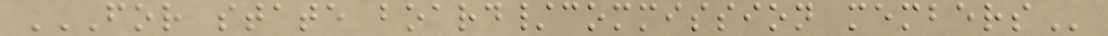FOR STATE BOARD/COMMISSION MEMBERS
